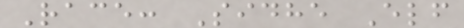Race: Sidhe Elf
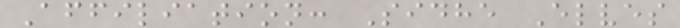Affiliation: Sidhe Elves
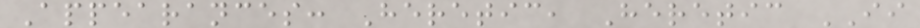Appearances: Heretic, Heretic II
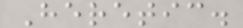Heretic.
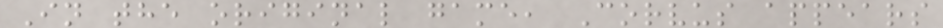In the original game, Corvus appears
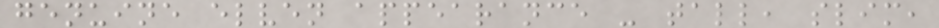genuine elven appearance - tall, slim,
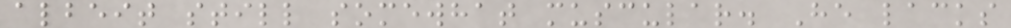albeit still somewhat muscular. He lacks
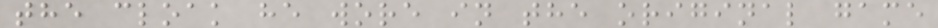the cloak he wore in the original game
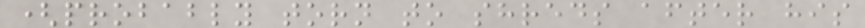(probably torn to shreds after his
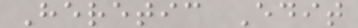Heretic Edit
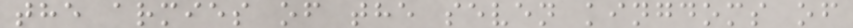the armies of the seven kingdoms of
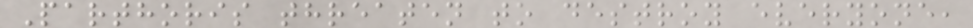Parthoris threaten to destroy everyone,
